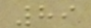89
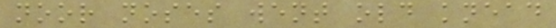noor noses went old knead
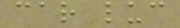car luc
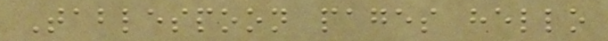Tablespoon pages hello
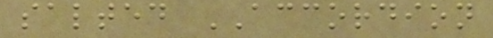salted ACCORDION
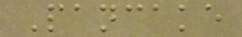Pancake
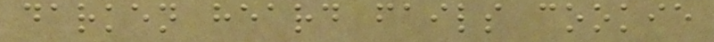darken heard fails cookie
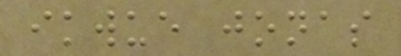ikwue jonas
